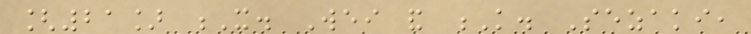[21] X. Wei and K. Sezaki,
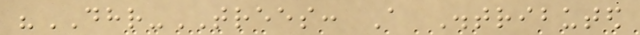"DHR-TREES: A Distributed
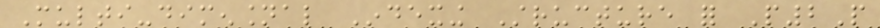Multi-dimensional Indexing Structure for P2P
